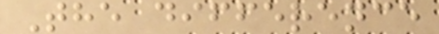The difference
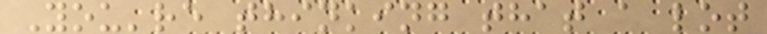You're thinking that a lot
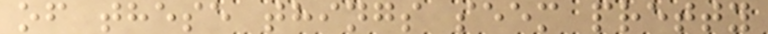of these things seem pretty
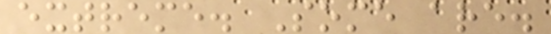extreme. Some are.
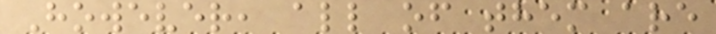However, all of them are
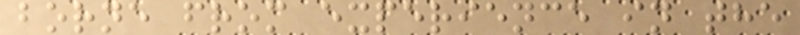borne from experience in the
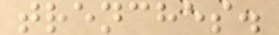trenches.
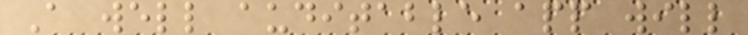A well auditable app will
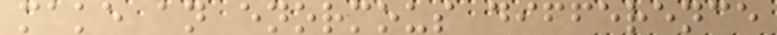make an enormous difference
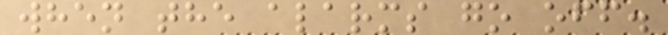when the alarms go off.
